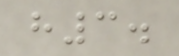h3.
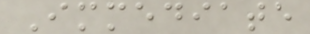Immediate
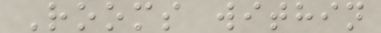Rooms within
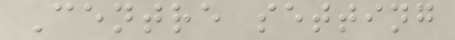Centre setting
